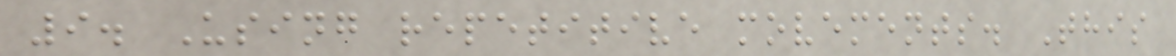9. Using repetitive movements. This
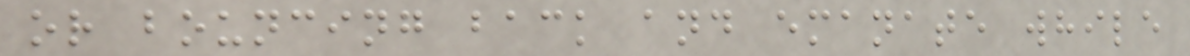or bouncing back and emanate while
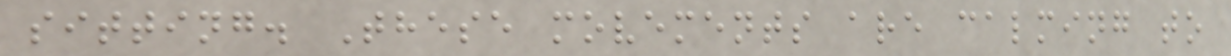sitting. These movements are calming to
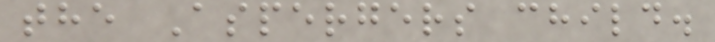the Aspergers child.
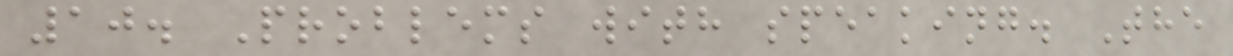10. Problems with speaking. The
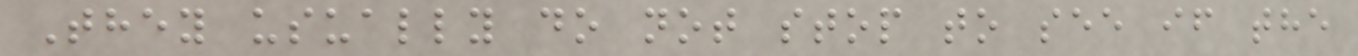They usually do not stop to see if the
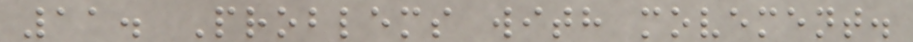11. Problems with movement.
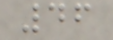46
